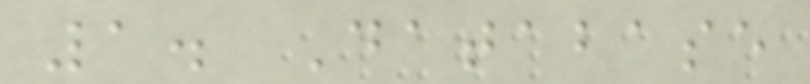1. Database
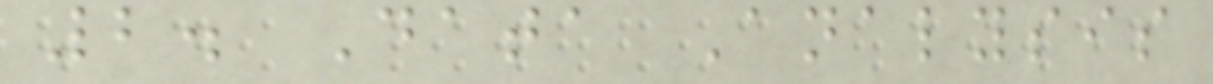2. Data Analysis
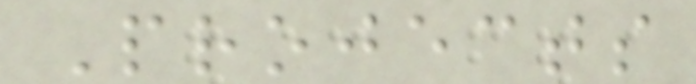Projects
